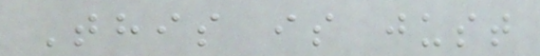This is just
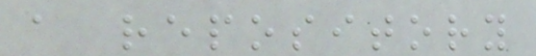a repository
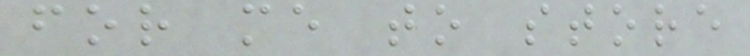for me to store
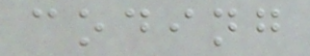coding
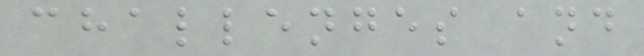challenges and
